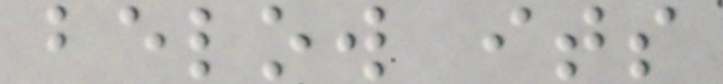below its
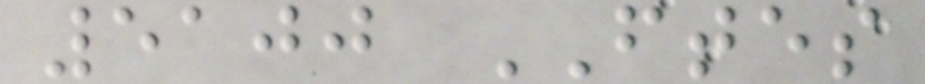5100 FTES
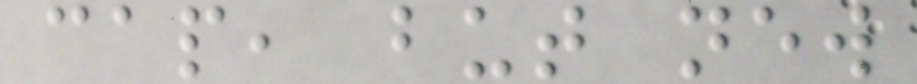cap, but new
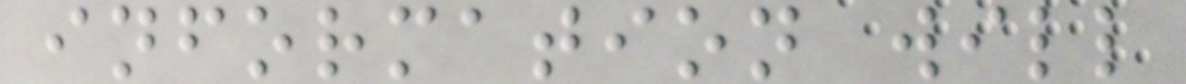information will
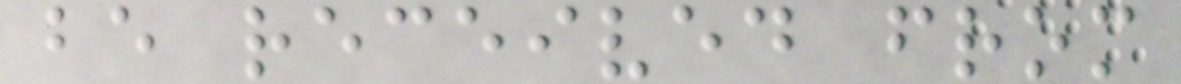be received from
